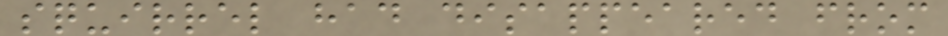squirrel had disappeared from
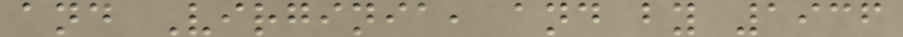and Virginia, and by 1936
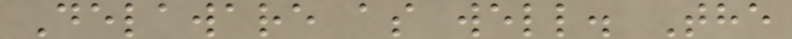Delaware as well. The
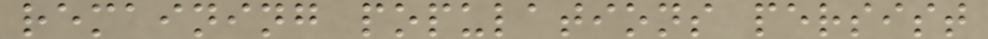remaining populations persist
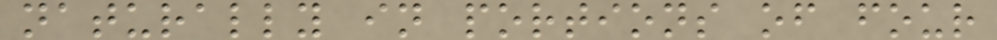naturally in portions of four
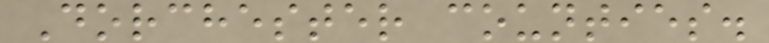Dorchester counties.
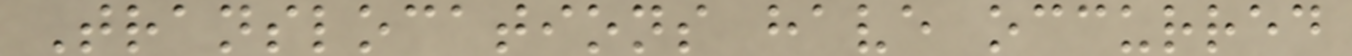Translocations have occurred
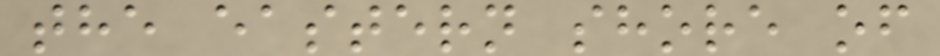the eastern shore of
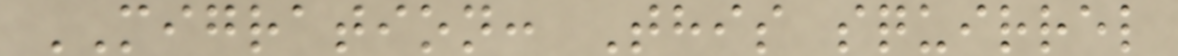MIGRATION: This squirrel
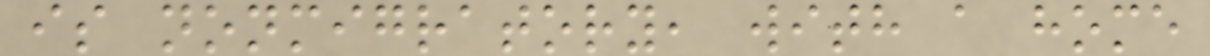is nonmigratory, with a home
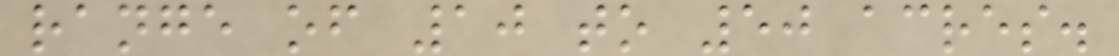range of 10 to 50 acres.
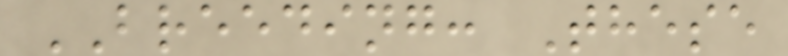BREEDING: These
